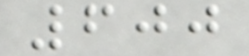600
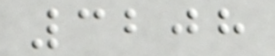3208
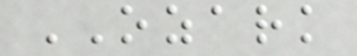OZARK
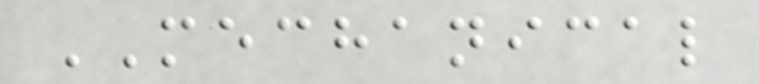MECHANICAL
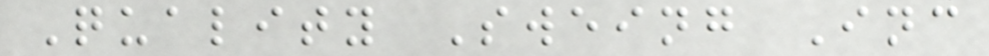Quality Sweing Inc
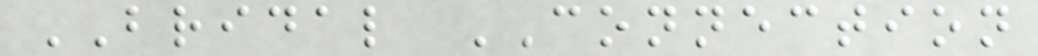BRIDAL CONNECTION
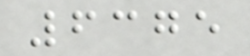6375
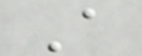A
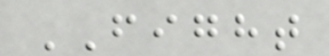FIGHT
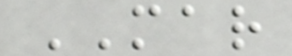MAR
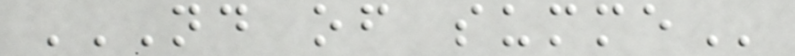ND OF SUMME
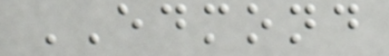EDMOND
